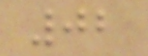02
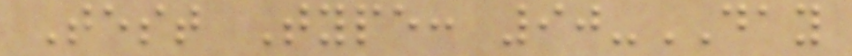Test Type: 90-DAY
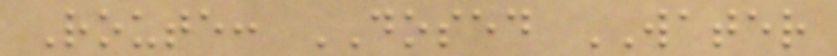Route: DOSED WATER
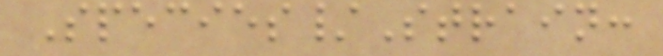Species/Strain:
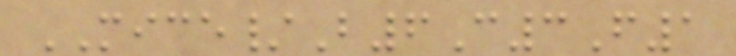MICE/B6C3F1
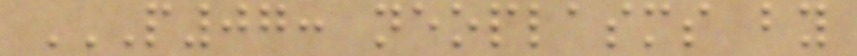P07: NEOPLASMS BY
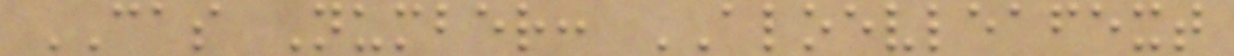CAS Number: ALOEVLEAFEXT
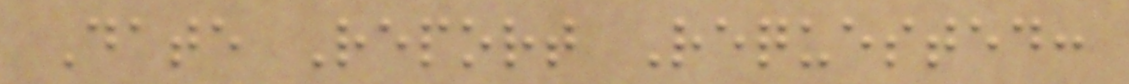Date Report Requested:
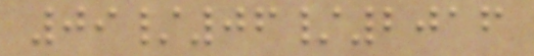09/06/2016
